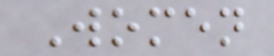Women
